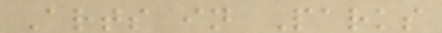Arts in Parks
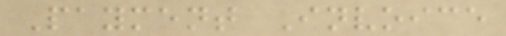Payment Invoice
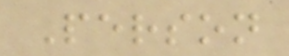Person
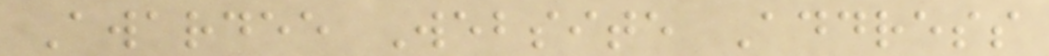Awardee Website Address
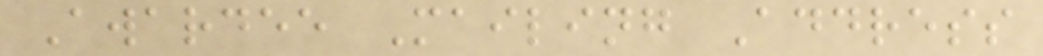Awardee Mailing Address
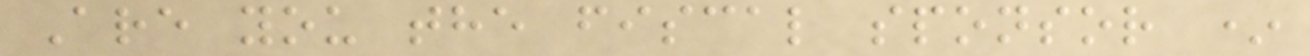Are you the fiscal sponsor *
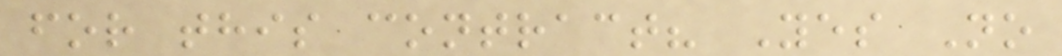for this contract? Yes No
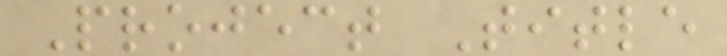Project Title
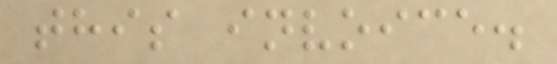this invoice.
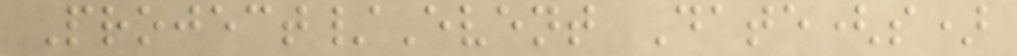Project/Event Date(s)
